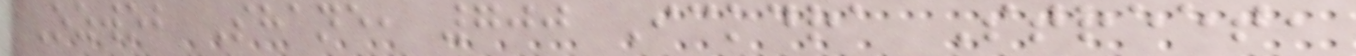Ozwob Shane, 700 Ickdra Street,
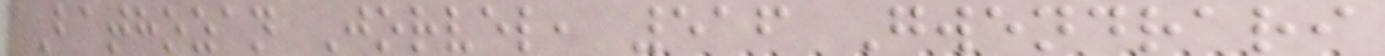Bathozan Jorvel, 516 Gwendrari
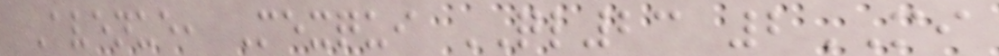Avenue, Mexqui QL23 2MI
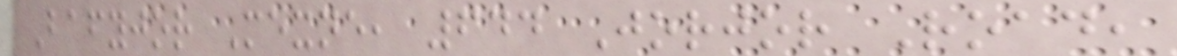Bafyjor Mexne, 644 Jorjor Road,
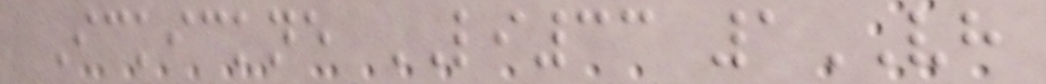Ickickne LI33 1VH
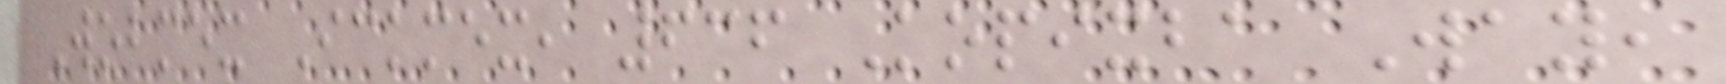Wobmex Ickmex, 636 Kopixba Way,
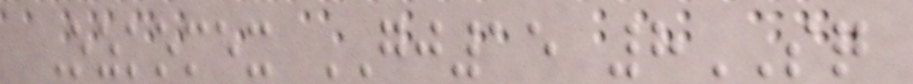Ozkomex GJ15 8SQ
